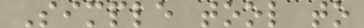Simple tool to
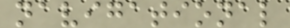navigational
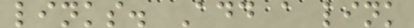links. Add a link
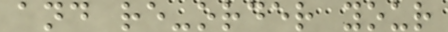and re-order your
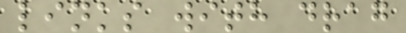links with drag
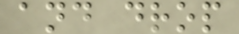and drop
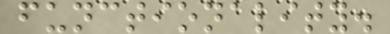functionality.
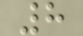8
